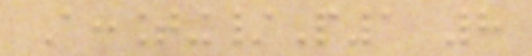Accounting/P1 8
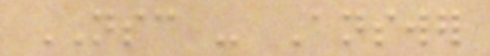NSC - Answer
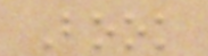Book
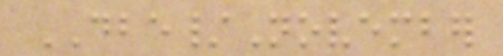DBE/November
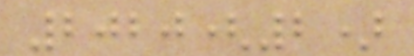2020(2)
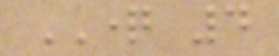QUESTION 4
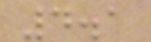4.1
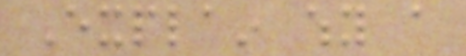Explain why a
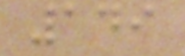149
